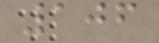106
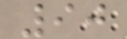90
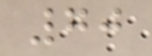70
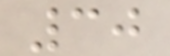30
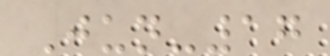Jun-17
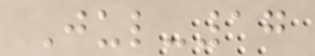Jul-17
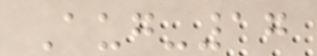Aug-17
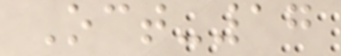Oct-17
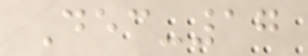Dec-17
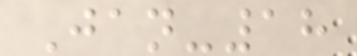Jan-18
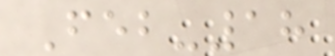Feb-18
